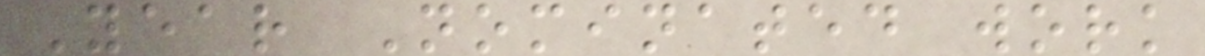Year Nominated work
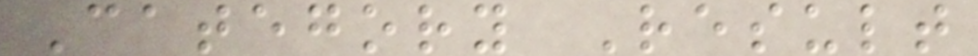Category Result
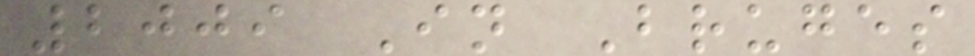2009 In Bruges
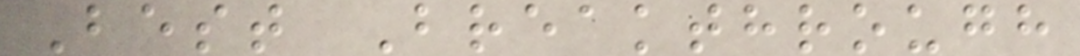Best Breakthrough
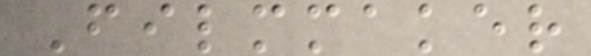Filmmaker
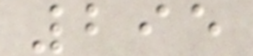295
